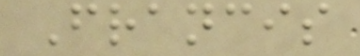Francis
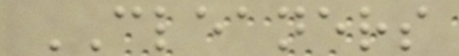CLEANERS
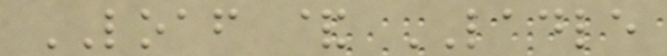LOAF & LADLE
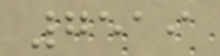7519
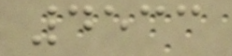4533
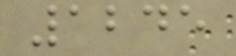1245
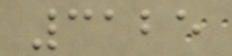3125
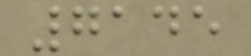7145
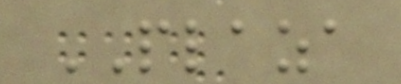PLAZA
